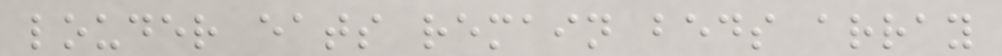louder eats remain beds array
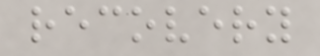recovery
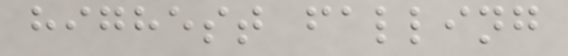highest falling
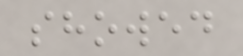showed
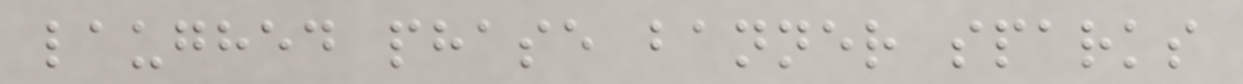laughed phase banner sparks
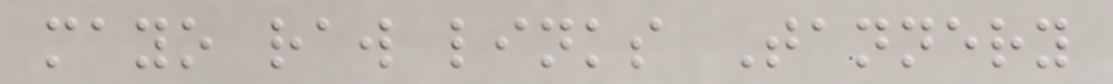mayo raw links Tannery
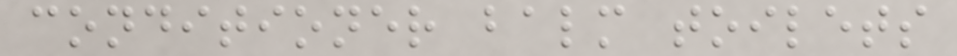conditioner balm toilets
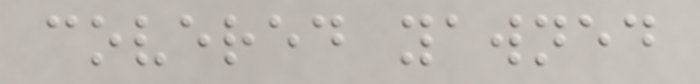covered yawned
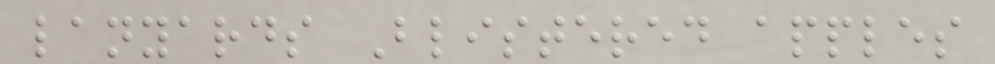lanyards Blistered apples
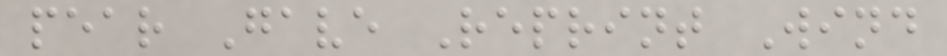pear Gave Reprint Wind
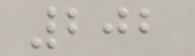202
